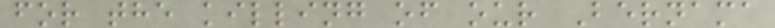for the killing of our Bernama
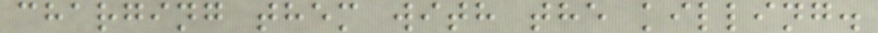charging them with the killing.
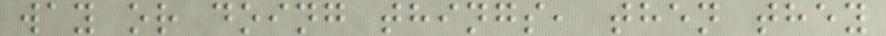way or doing things, then they
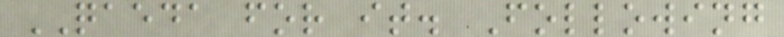QAEDA for it. Following
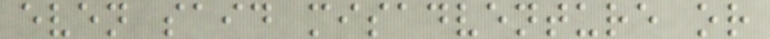even said misadventure or
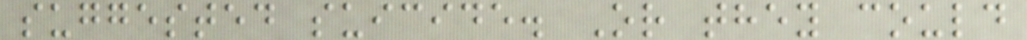suggested suicide. Or they could
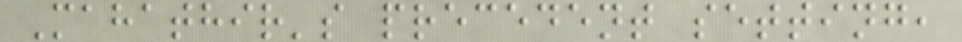Mahathir's precedent setting,
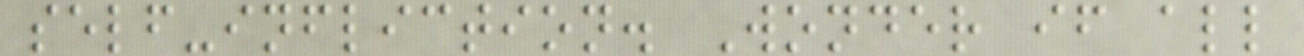self-infliction. Wonder if all
